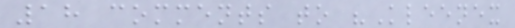18 comments to "Kleenex
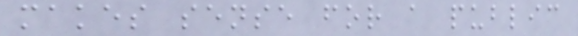makes sense for a public
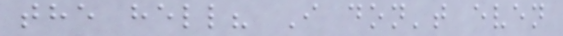the hell? I don't even
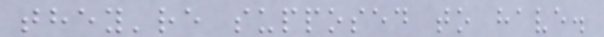they're supposed to have.
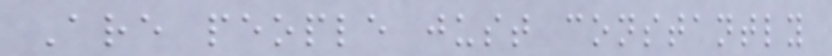Are people just constantly
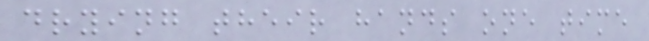drying their hands one time
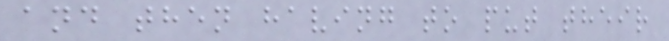and then having to put their
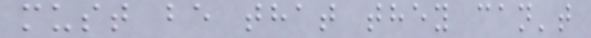must be that they can't
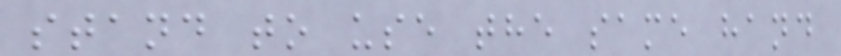stand to use the same hand
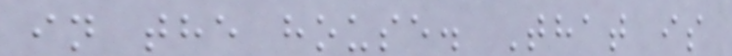in the house. That is
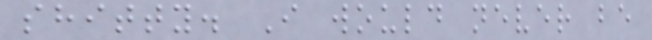shitty. I would never be
